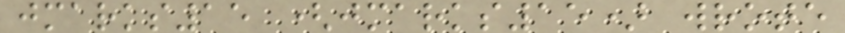jmarks15 (jmarks15) wrote
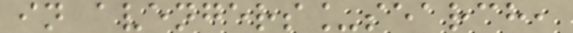in avengers_search,
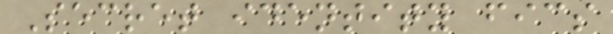Secret identity fics
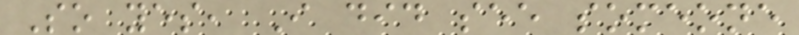So yes, I did see someone
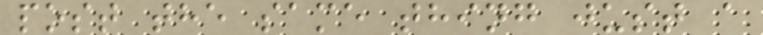post the same thing just a
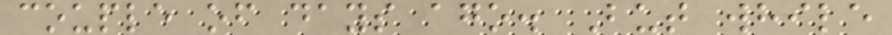couple of days ago. But while
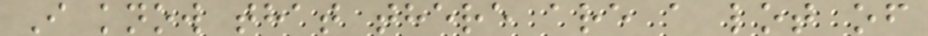I know that there are a lot of
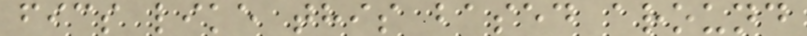fics like this based around
